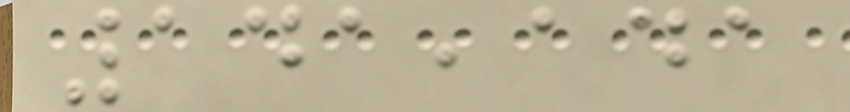141,141
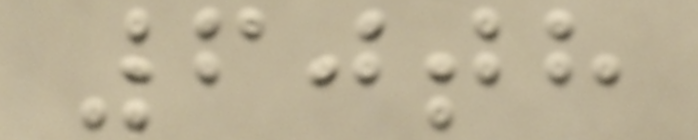60th
